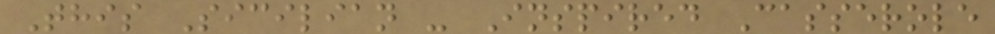This Sicilian - Inspired Casserole
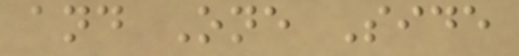and One Side
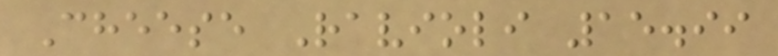Cheese Ravioli 15.99
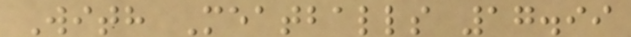With Meatballs 17.99
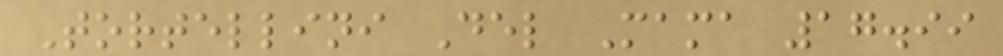Tortellini Del Mama 17.99
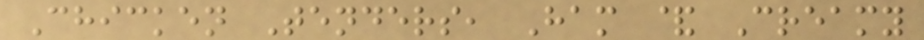Chicken Tenders, Ham & Creamy
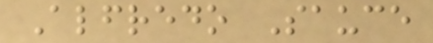Alfredo Sauce
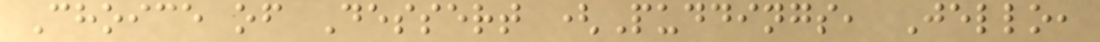Choice of Dessert (Puddings, Jello,
